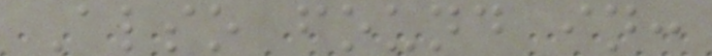Also found in:
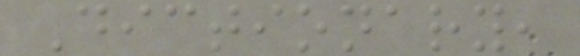Dictionary,
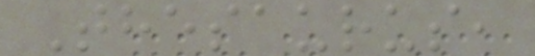Thesaurus,
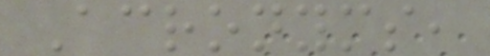Acronyms,
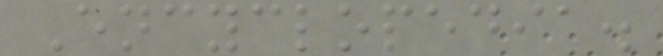Encyclopedia.
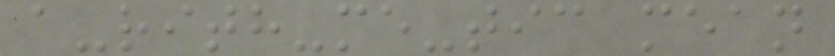a-rith-me-tic mean
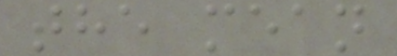the mean
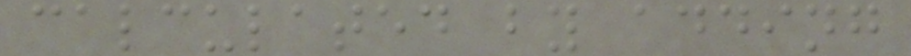calculated by adding
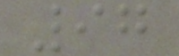97
